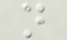n
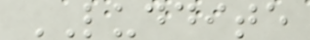LUDDITE
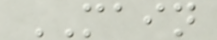MAIN
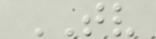TV
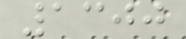1300
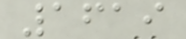1619
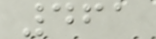461
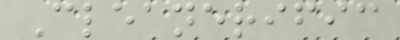Cleanerific
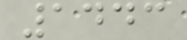1443
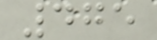475
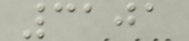3101
